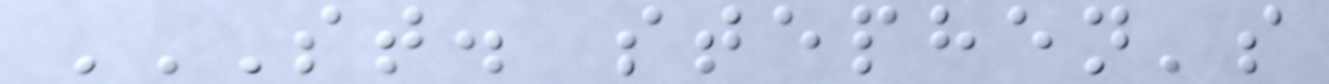ST. STEPHEN'S
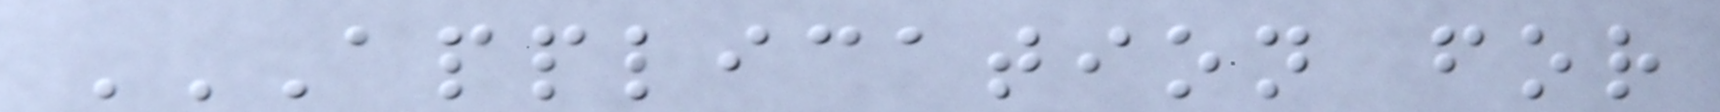APPLICATION FOR
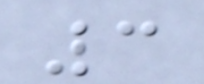3
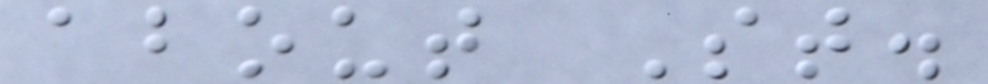about St.
